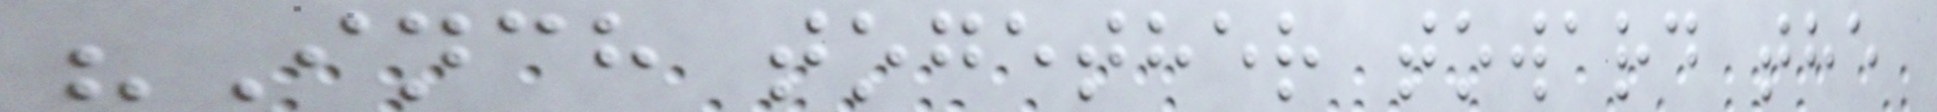"Inch together toward the
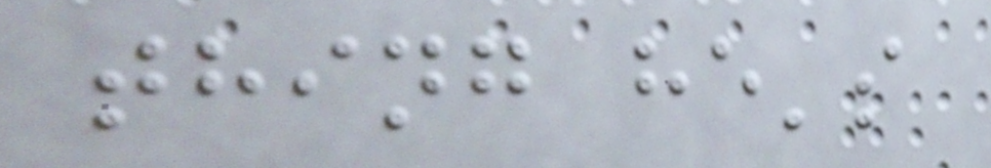thing he's
